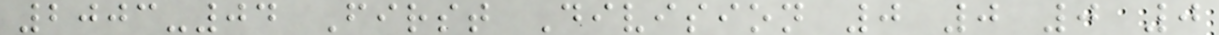2003-04 First Division 0 0 0 0
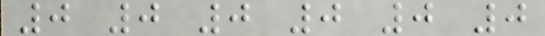0 0 0 0 0 0
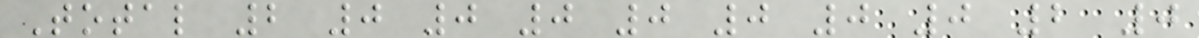Total 2 0 0 0 0 0 0 0 2 0
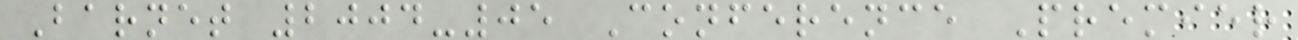Barnet 2004-05 Conference Premier
